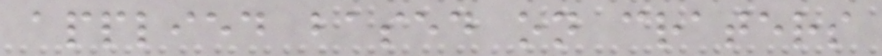applied based on craters
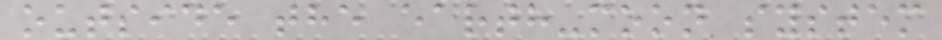outside the earth-moon system
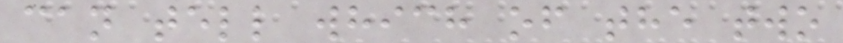can tell which of the two
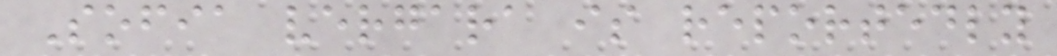Sofia vergara is reportedly
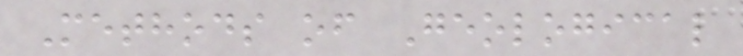Methods of Geological
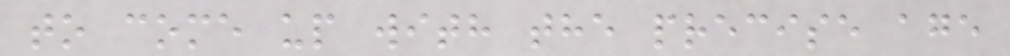to come up with the precise age
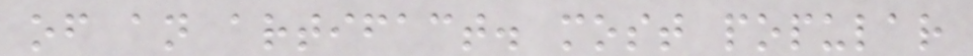of an artifact. most popular
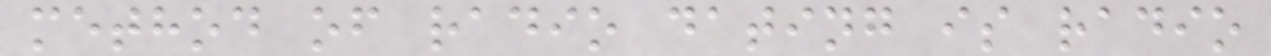method of radio dating is radio
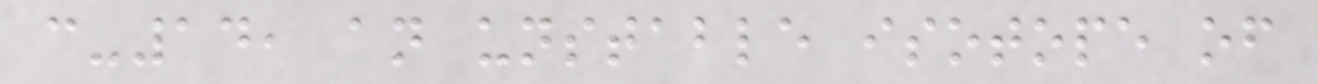c-14, an unstable isotope of
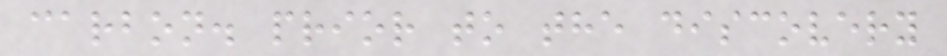carbon. prior to the discovery
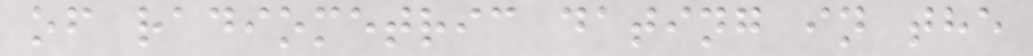of radiometric dating in the
